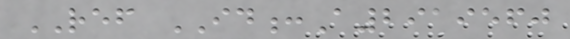REF ID:A2919560
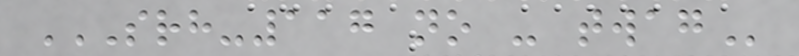SRH-117 NO - TWAG
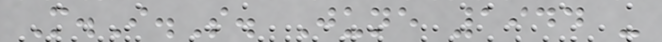M.I.S. June 1944 -
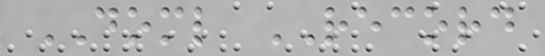DOML RECORD
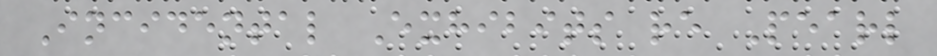Incidental Exhibits re Pearl
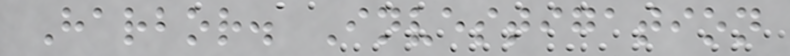Harbor. Investigation
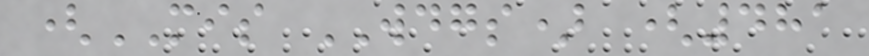(MIS WDGS) (481
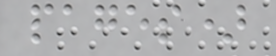pages)
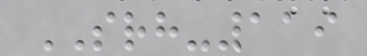SRH-119
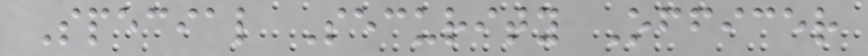Special Security Officer
